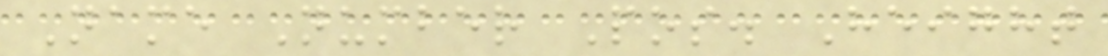Name Number Pos. Height
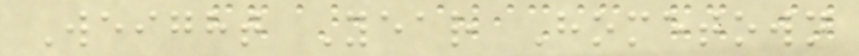Weight Year Hometown
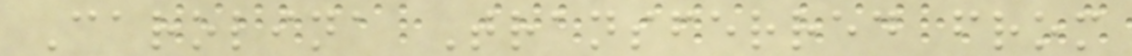Carolina Transferred from
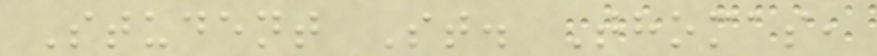Student St. Thomas,
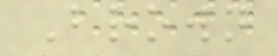Brown
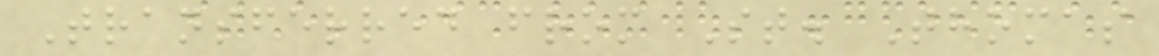Transferred from St. Thomas
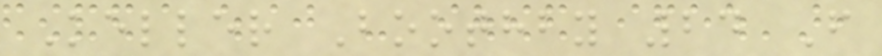Keller Boothby 24 F
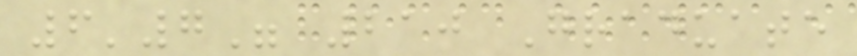6'7" 210 Graduate
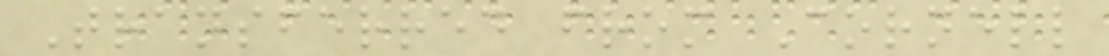Transferred from Cornell
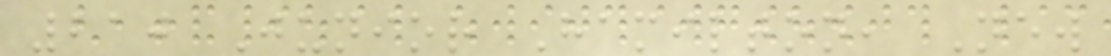210 Junior Hamilton, New
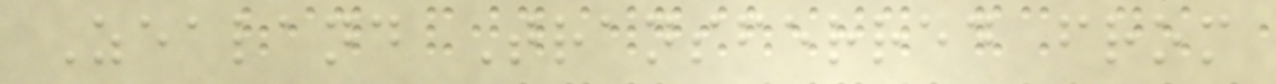Zealand Transferred from
